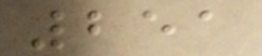251
